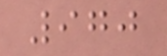970
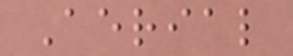Aerial
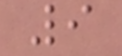9
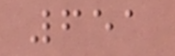651
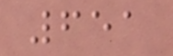651
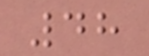48
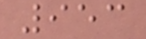953
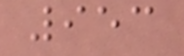953
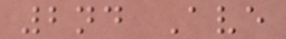2nd Ave
